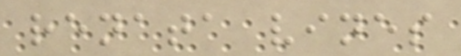renata vines
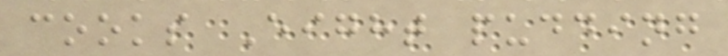cooks Eight pudding
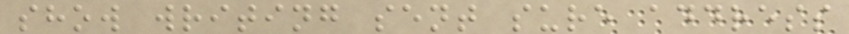show writing sent sure address
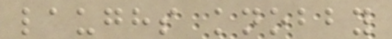laughs knobby
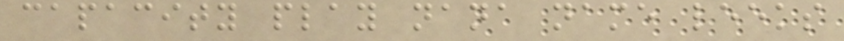capacity play nana name leeks
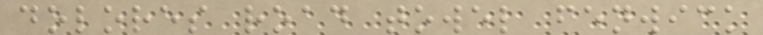dolores road towel fenwick
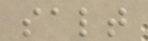salt
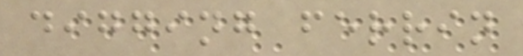digging ferrin
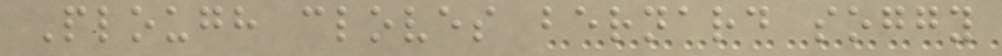Plough cloves bernard soggy
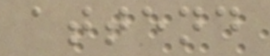attend
